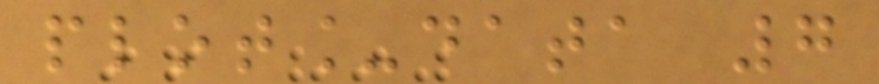plot_data 7
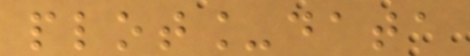plot_data
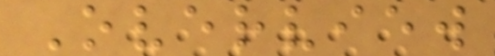Overview
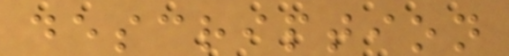description
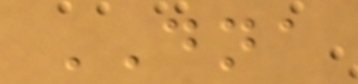DNA
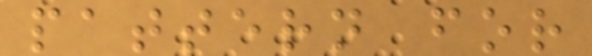pattern for
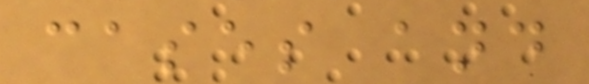cases and
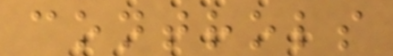controls
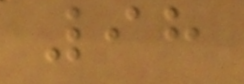98
